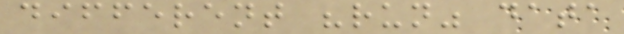different "run" data
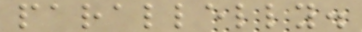parallelly.
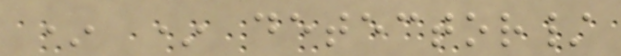* * detector/
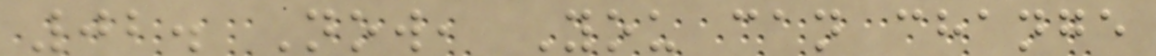02. Now, You can change
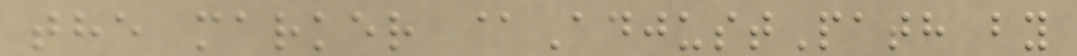the marker @AdjustPath by
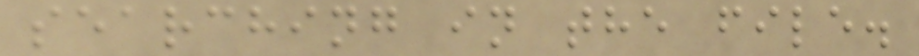searching in the file.
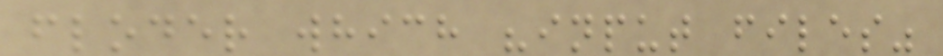floder which "input files"
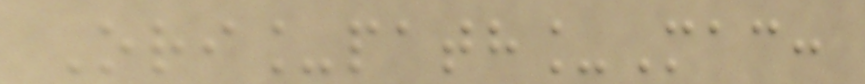Ori_path_Mac:
